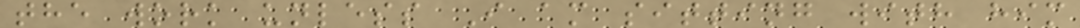the work unless I am sitting with him
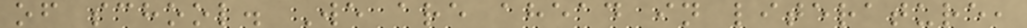of school. We are ahead in literature,
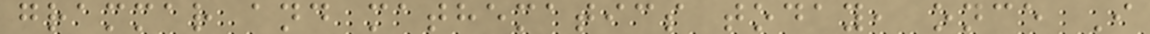grammar and mathematics today, once I
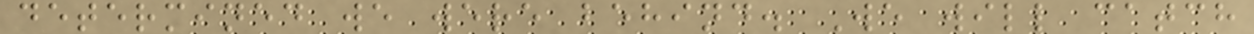determined we were behind. We will catch
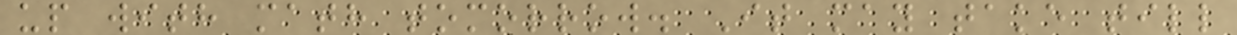up with math tomorrow. It may take till
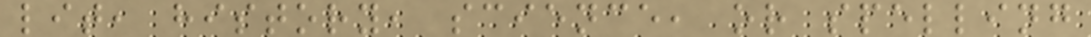lit, history, science, or spelling
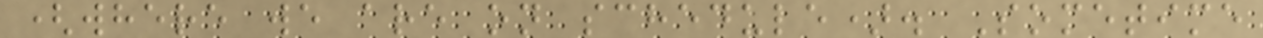(where we are on schedule). Sometime
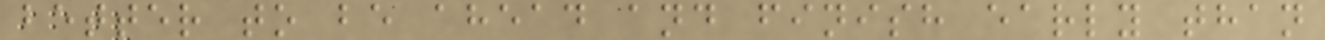better to be ahead and finish early than
